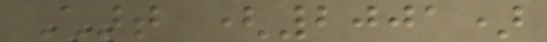Chart (2001)
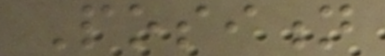Position
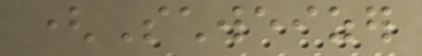(Schweizer
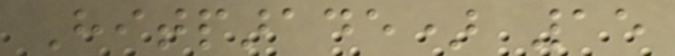Hitparade) 15
